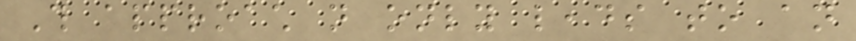This approach not only leads to an
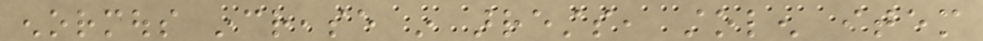enormous increase in arrests, stolen item
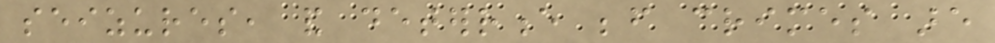seizures, and deterrence before crimes are
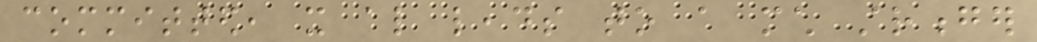committed, it also leads to a much stronger
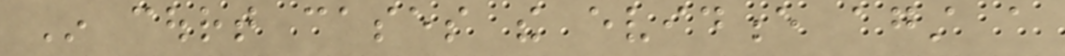In court cases the evidence against a
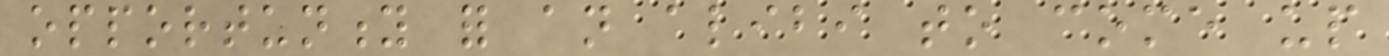opportunity for an alibi to come up
